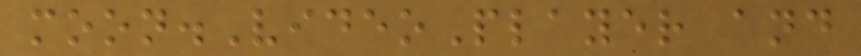moon.VideoPlayer and
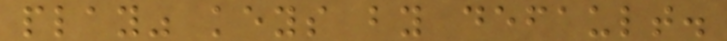play" keys by default.
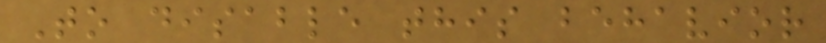To disable this behavior
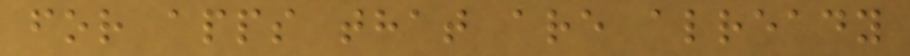for apps that are already
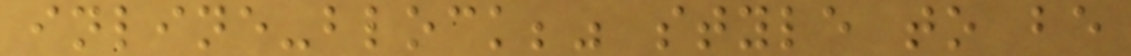inline-block;" style to be
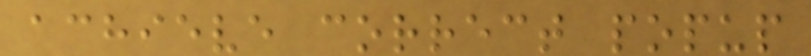achieve correct popup
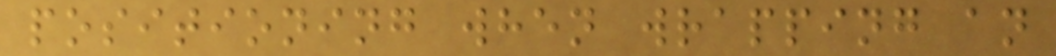positioning when wrapping an
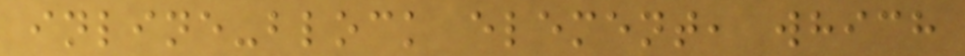inline-block element, which
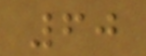60
